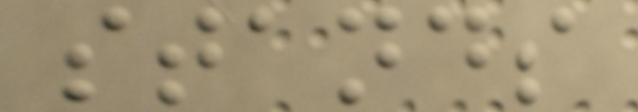stands
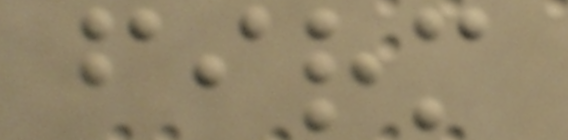firm
